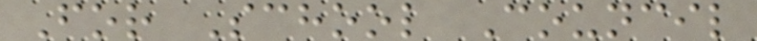For School Council
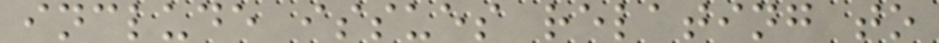include issues relating to
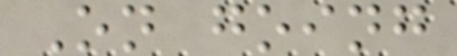On going
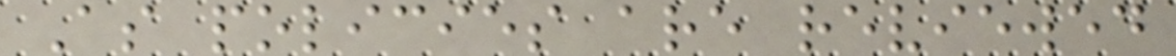As policies are reviewed
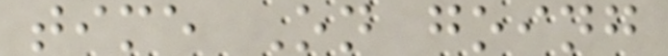time On going
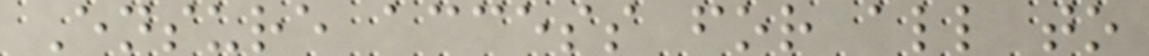Ensure access for all to
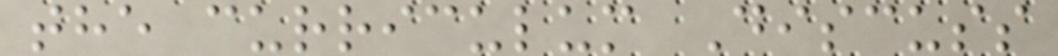the curriculum Discuss
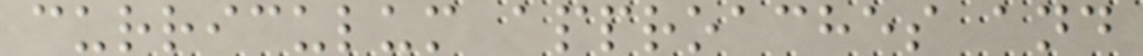curriculum approaches and
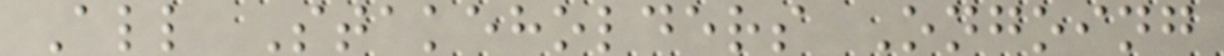All Stakeholders Ongoing
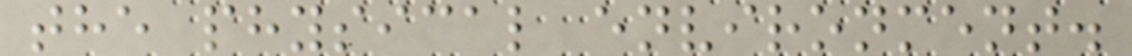the physical environment.
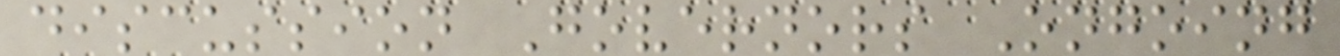discussion Governors Ongoing
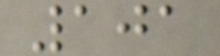101
